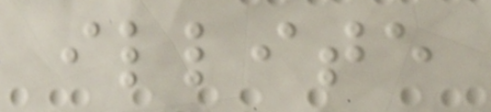illite
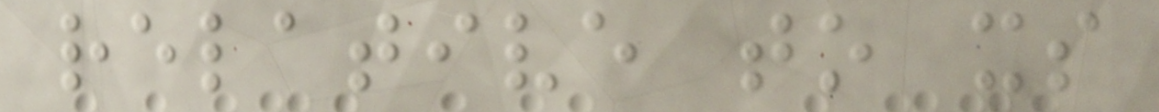relative to its
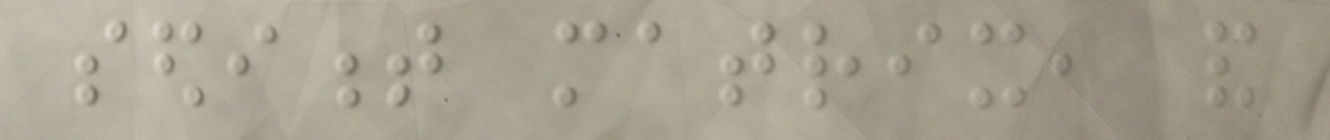sediment matrix, and
